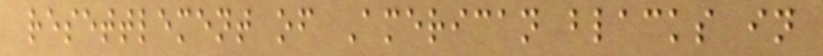resettlement of American blacks in
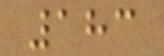183
